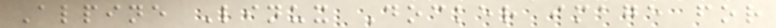Alpine Linux Docker image for
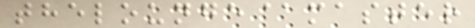thelounge@master
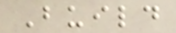Build
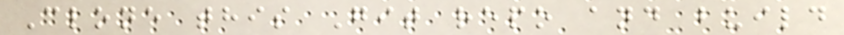Clone this Git repo and build
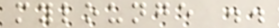mylounge ..
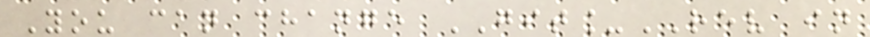You can change GIT_REV in
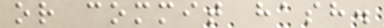or commit hash.
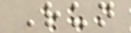Run
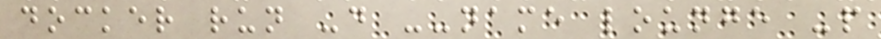docker run -d --name lounge -p
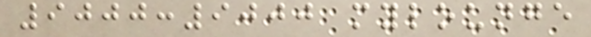9000:9000 mylounge
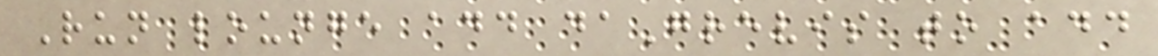Run lounge add daGrevis to add
